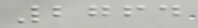2764
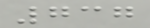737
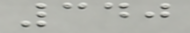340
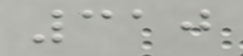310
